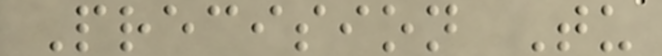Precision Tu
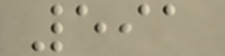591
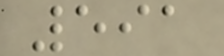591
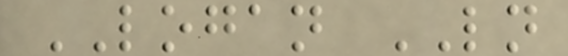LOGAN LN
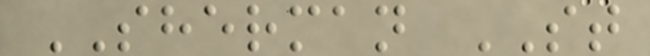SHERMAN ST
